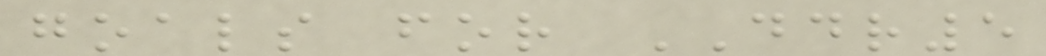goals for DDR5
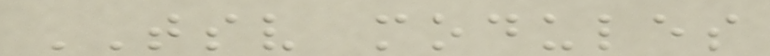TSV modules
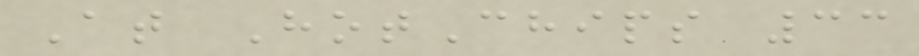At HotChips 33
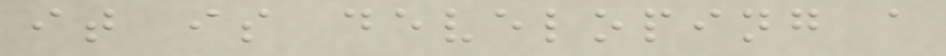it is developing a
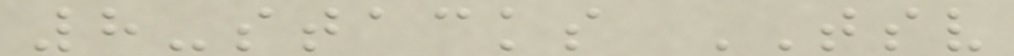8-stacks TSV
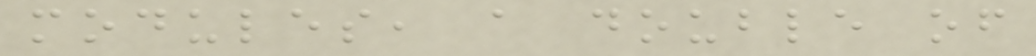modules, a double of
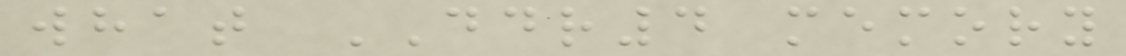what DDR4 memory
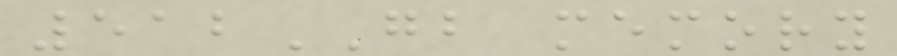512GB memory
